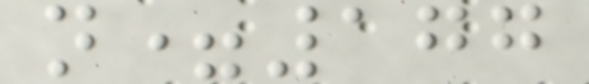n=177
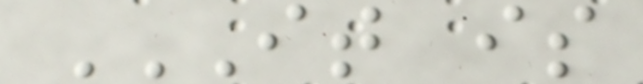IT IS
